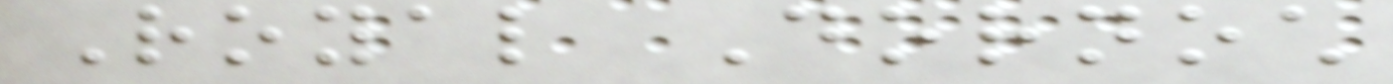Royal Dornoch
